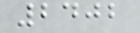2402
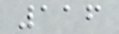116
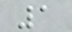1
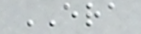ERA
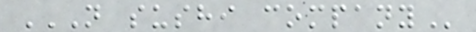N SUSHI COMPANY
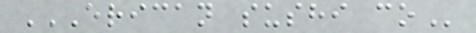ERICAN SUSHI CO
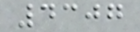4307
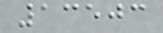13503
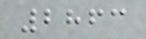2863
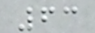63
